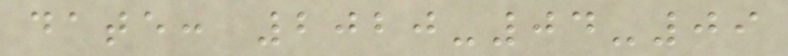date: 2020-04-09
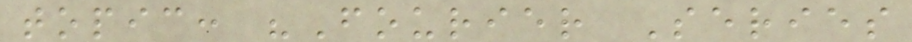topic: "Fourier Series
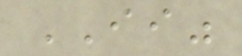II"
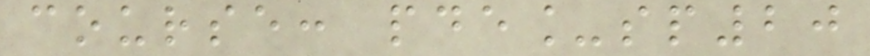course: pde_sp20
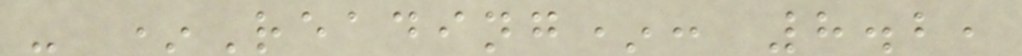- *Reading*: 8.2,
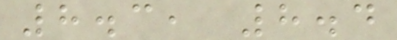8.3, 8.4
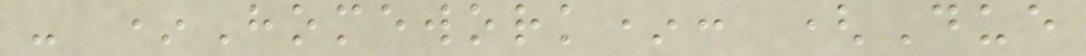- *Homework*: (Due
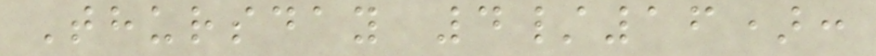Thursday 4/16):
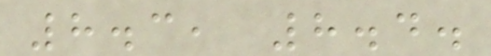8.3, 8.4.
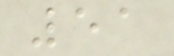51
